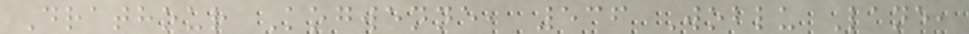Drathour Kogwenne, 536 Woblu Lane,
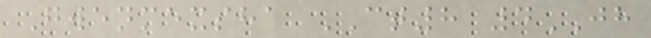Gwenmexsha CT8 4JH
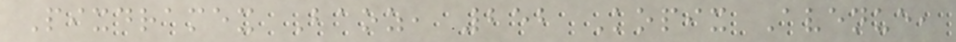Pixdramex Baoz, 252 Kopix Avenue,
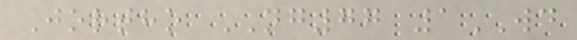Jortho NG77 1WD
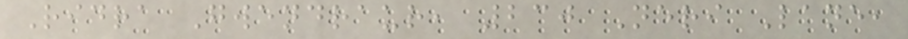Ridra Gwendraur, 230 Neri Lane,
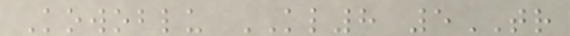Kowoblu KL8 5TR
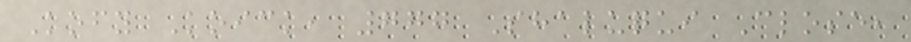Kofy Koick, 777 Shaluqui Close,
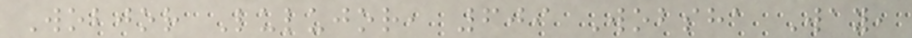Wobjor Lulujor, 609 Wobsha Way,
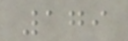179
